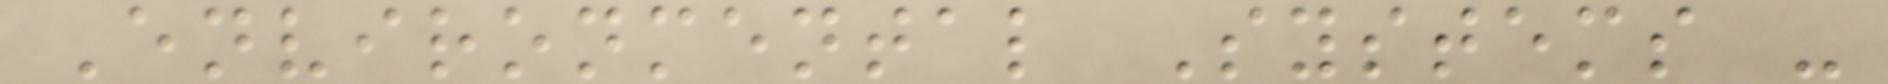Environmental Systems -
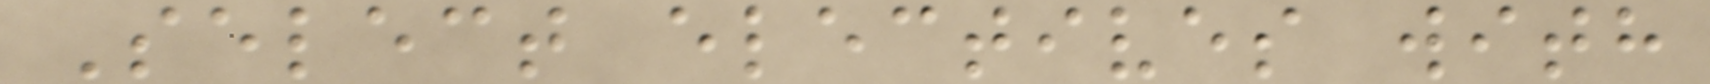Select electives with
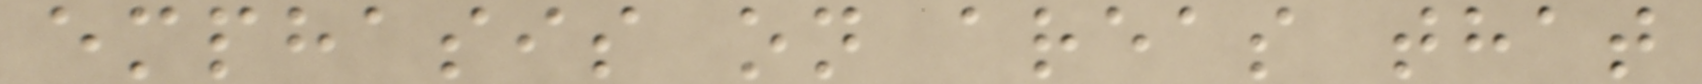emphasis on areas that
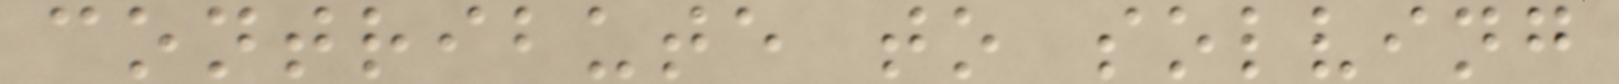contribute to solving
